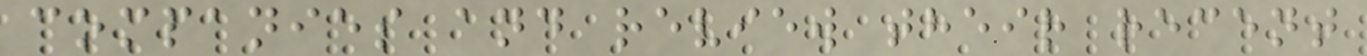companies and review their recent
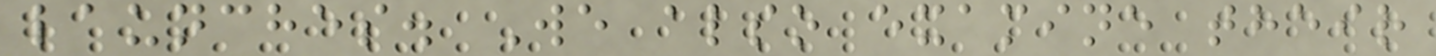launches. We also examine their
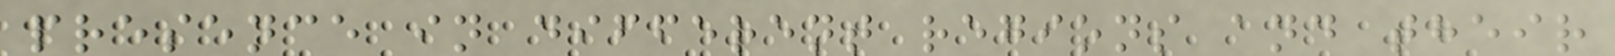presence in different regions and their
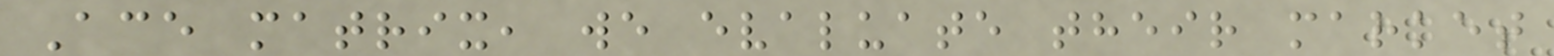Ace matrix, we evaluate their market
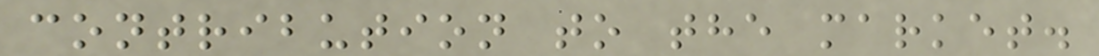contribution to the market.
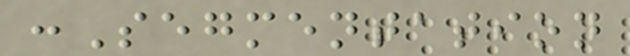:Segmentation
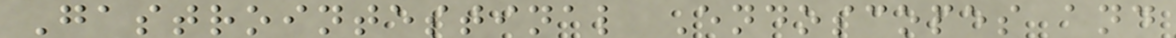Gastrointestinal Endoscopes and
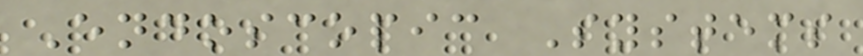Endoscopic Systems
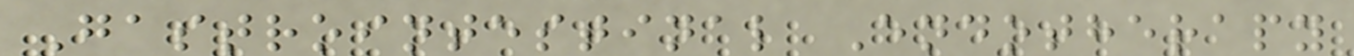Gastrointestinal Endotherapy
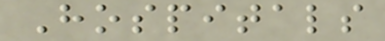Hospitals
